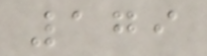179
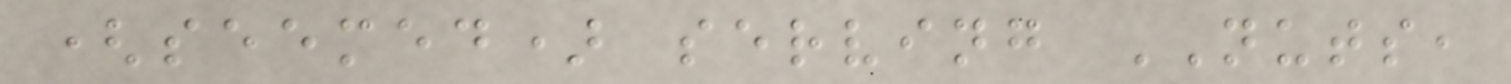(seemed) serving NUTS,
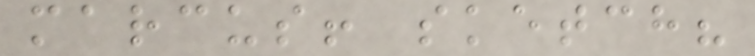marcus! sketch?
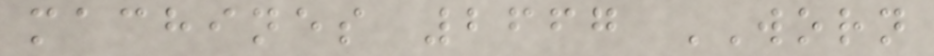machines 2667 WORN
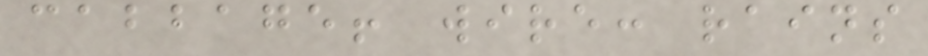cabbage! wire: rains
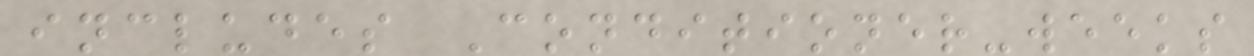includes Conditioner-weeks
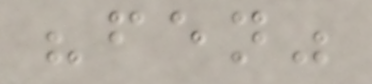"fen"
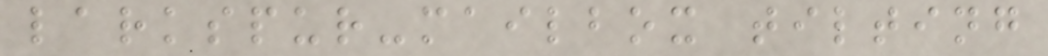larkspur-mailbox tilting
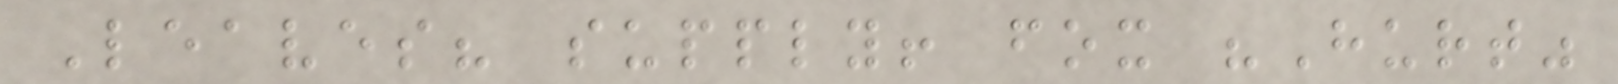Leaves? supply! fox "Hurt"
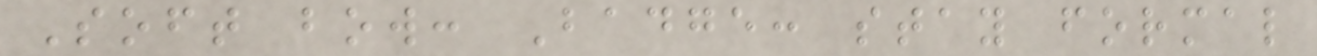Soft bow: Badge: stay formal
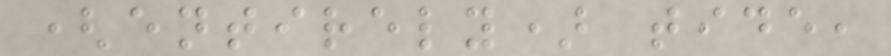(entirely) tide,
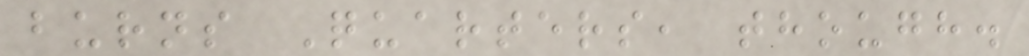burns Quarters, though.
